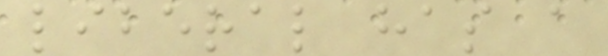liberal has a
